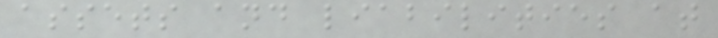assets and liabilities at
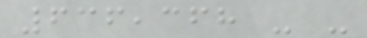636,368 - -
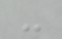-
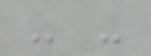- -
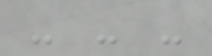- - -
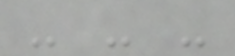- - -
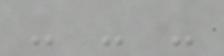- - -
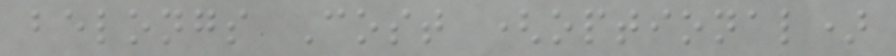belongs Cost (optional)
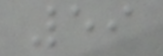59
